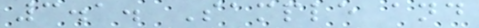3.1. Sample and
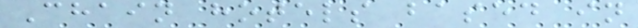Chain hotels based in
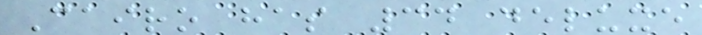Cairo has 34 deluxe
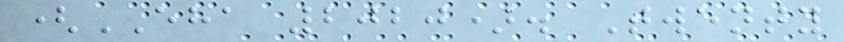(EHA 2020). Twenty
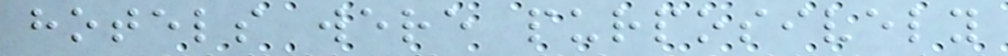hotels were purposively
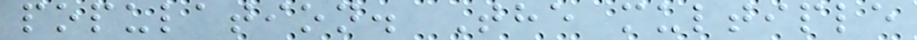population. The multiple
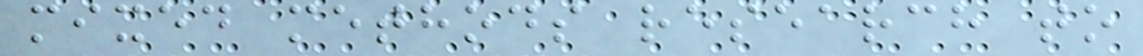mixed methods research to
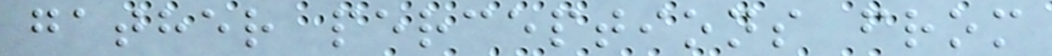gather perceptions from
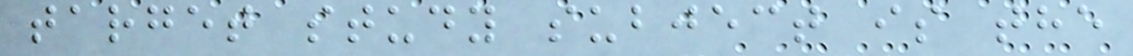target study subject is the
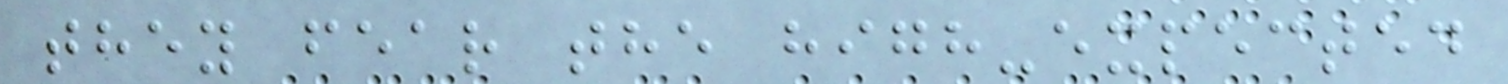they fear the high-expected
